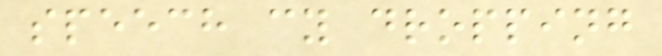speech cy dropping
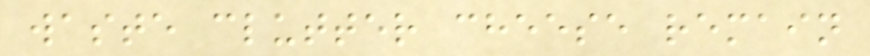waste clutter cheese remain
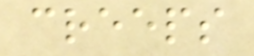creeps
